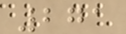271
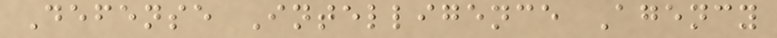Defense Intelligence Agency
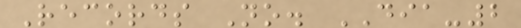Records No. DIA-2
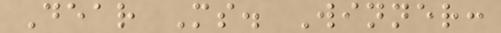Dear Ms. Winner:
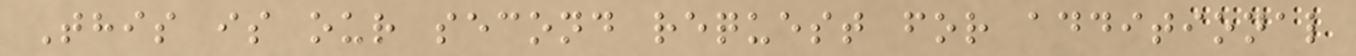This is our second request for additional
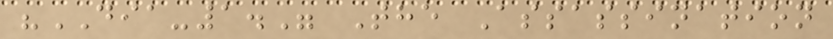"DIA-1." The Assassination
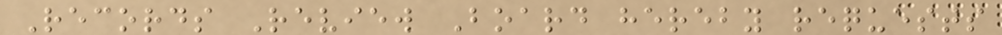Records Review Board hereby requests
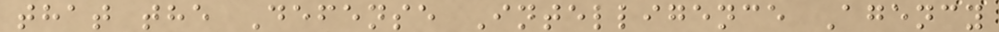that the Defense Intelligence Agency
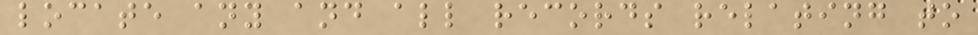locate any and all records relating to
